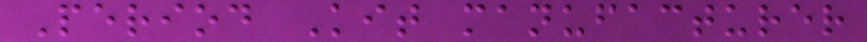Period Kit manufacturer
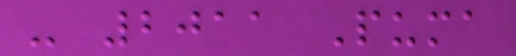- 2011 Puma
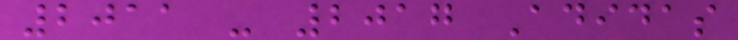2011 - 2017 Adidas
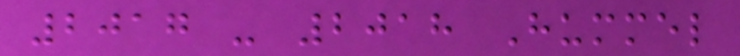2017 - 2018 Hummel
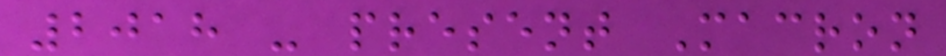2018 - present Macron
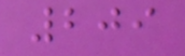209
